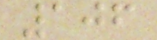106
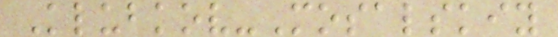Klubkov-Mosalskiy
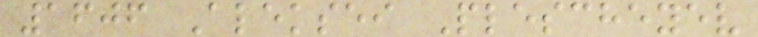1606 Aleksei Plescheyev
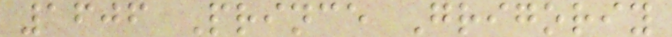1606 Prince Grigoriy
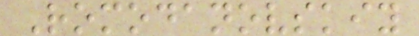Romodanovskiy
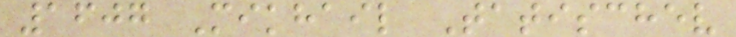1607 Mikhail Tatischev
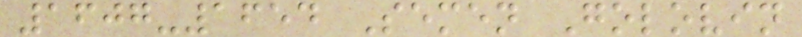1607-1654 Semen Golovin
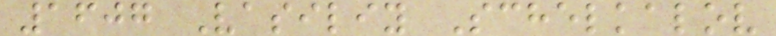1607 Vasiliy Schelkalov
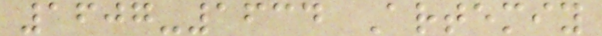1607-1634 Artemiy
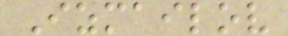Izmailov
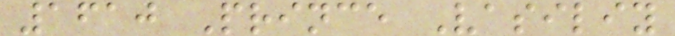1610 Prince Vasiliy
